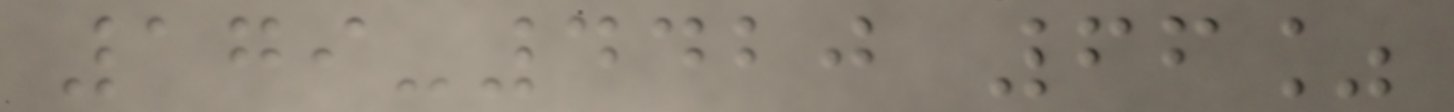179-4420 66%
